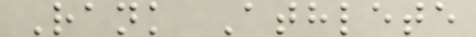Rank Athlete
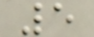5
